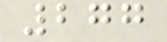277
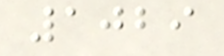1029
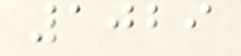1029
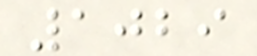1029
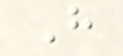H
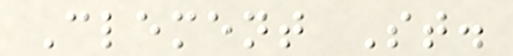Clement St.
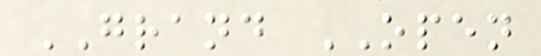GRAND OPEN
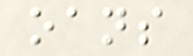oans
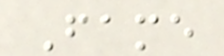Fame
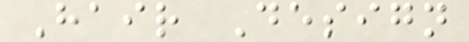Hair Design
